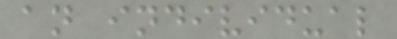an individual
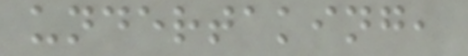undertaking,
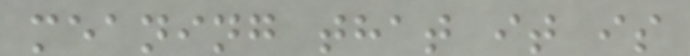meaning that it is
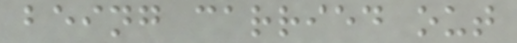being carried out
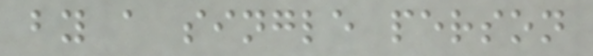by a single person
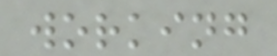working
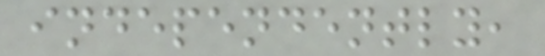independently,
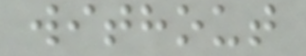without
